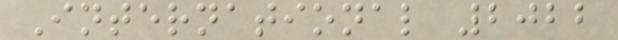International 2022
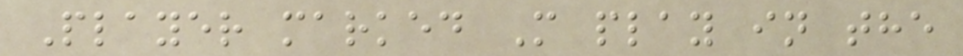Player marked M play in the
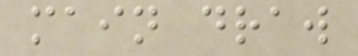main draw
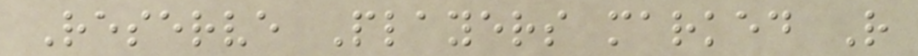Reserve Players marked R
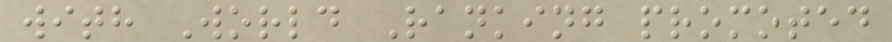with World Ranking promoted
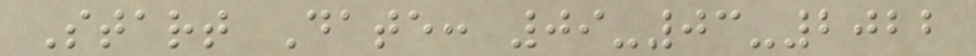Start Date: 09-03-2022
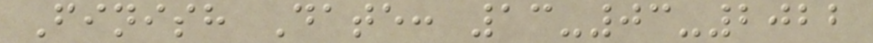Finish Date: 13-03-2022
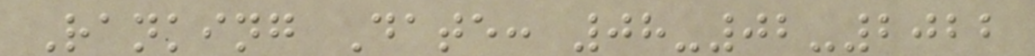Ranking Date: 08-02-2022
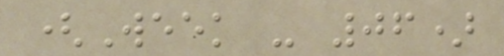(Week - 06)
